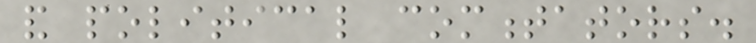and political commentators.
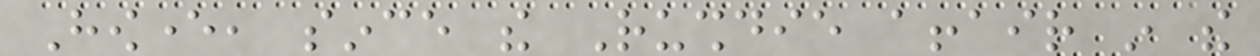However, since the Rushdie affair in the
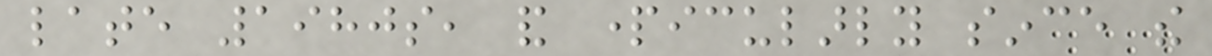late 1980s, and particularly since the
